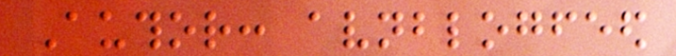Author: avnblogfeed
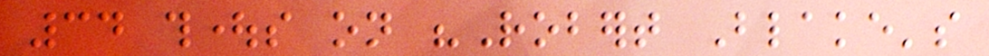34 thoughts on "Robert Blake's
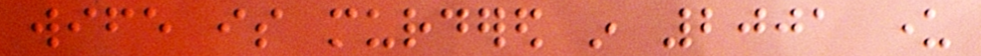wife is murdered in 2001 under
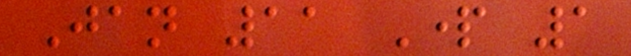Jan 11 Part 1
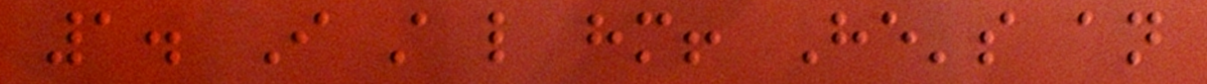1. I still like him! He's an
